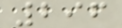296
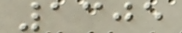1305
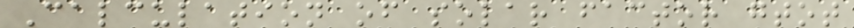Calculation of solar factor gtot
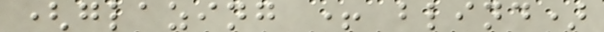(glazing + blind)
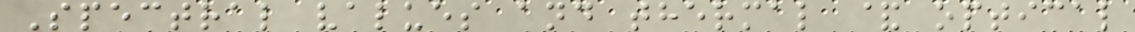Spectral values and thermal & optical
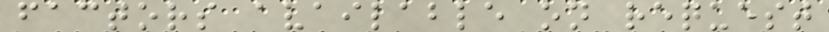factors available on request
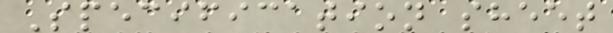Specification sheet
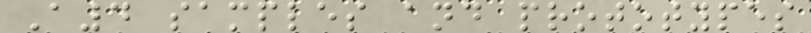A4 samples and prototypes
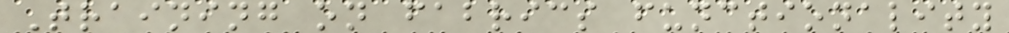Training on fabrics functionality
